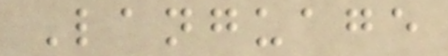Language
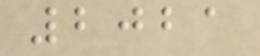2021
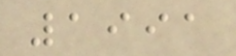1991
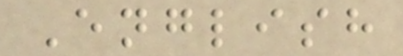English
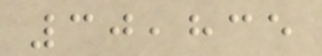30,835
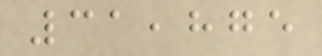31,875
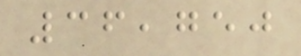36,750
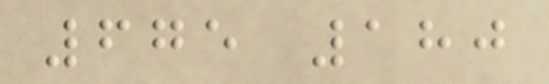675 180
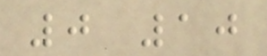0 10
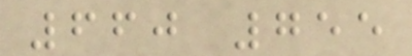660 755
